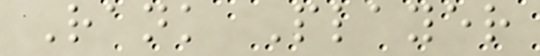Rank Player
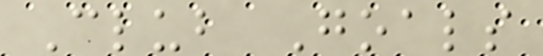Club Goals
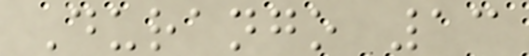Durango 13
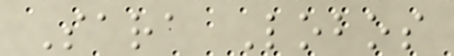Sara Lobos
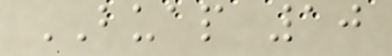BUAP 10
